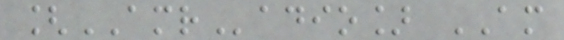[AMRadio] AM
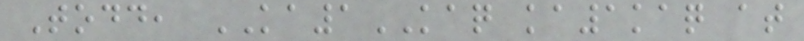Todd, KA1KAQ ka1kaq at
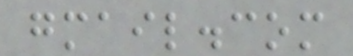gmail.com
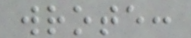wrote:
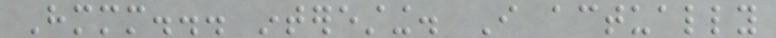Hmmm... interesting. I actually
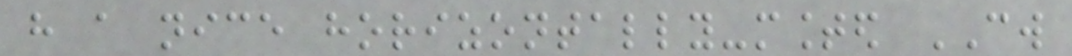have a nice horizontally-mounted CW
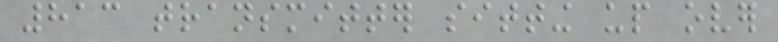813 transmitter sitting up over
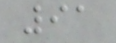91
